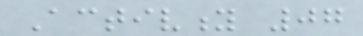Activity 07
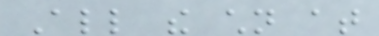All the children at
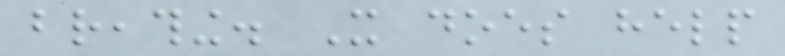breathing. It does help
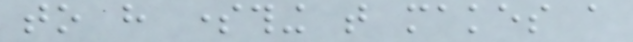to have something that makes a
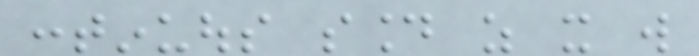continuous sound as it will
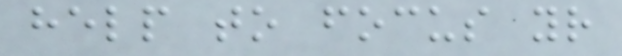help to focus your
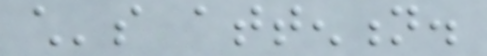child's attention.
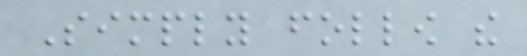Simply follow the
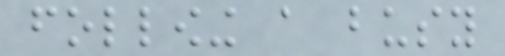following a busy
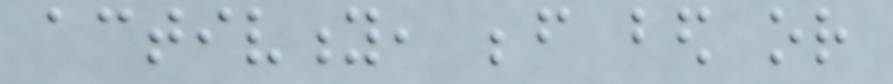activity, before bed or
